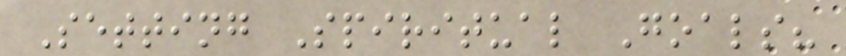Setting Spiritual Goals?
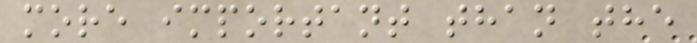more important than the
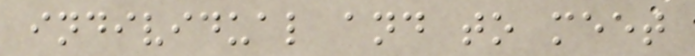individual and to meet
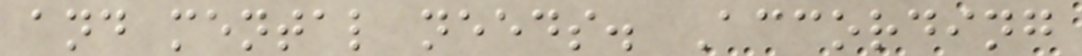and mental needs. According
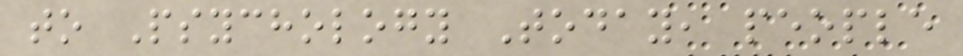to Psychology Today, people
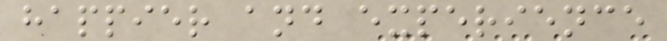happier and experience
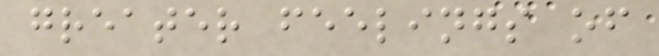greater feelings of
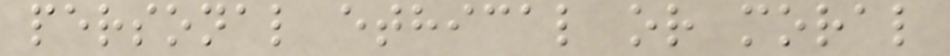personal ethical or moral
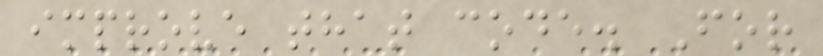improve that code. For
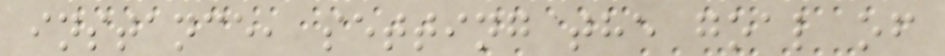instance, setting the goal of
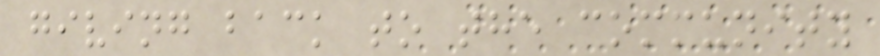giving back to the community
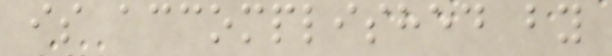is accomplished by
